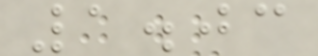1.03
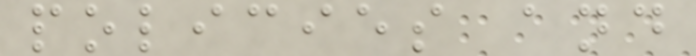policies and
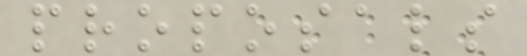proposals
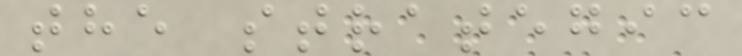the strategic
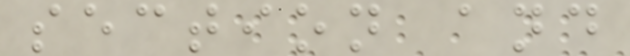section and
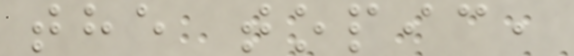the topic,
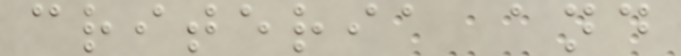criteria and
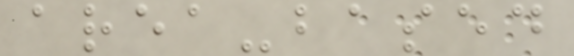area-based
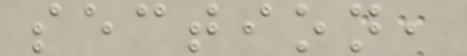section,
